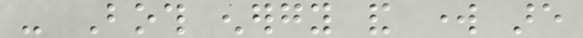- Both energy and work are
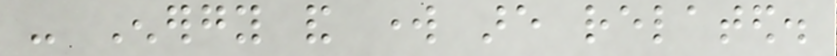- Energy and work are related.
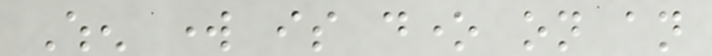When work is done on an
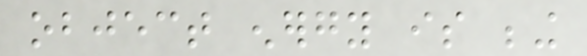object energy is being
